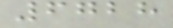6728
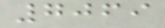7069
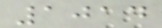1014
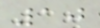10
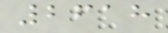2618
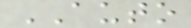AUTO
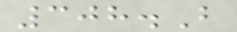308.B
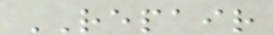REPAIR
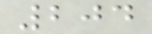204
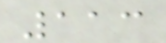113
